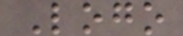Logo
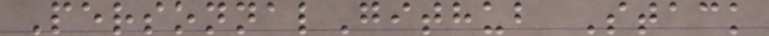PersonnalGithub Stack
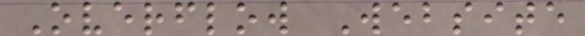Overflow Website
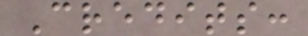Credits:
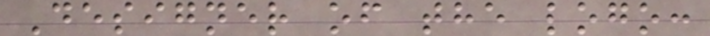Designer of the logo:
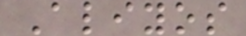Aliyos
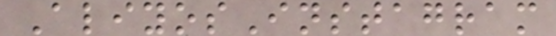AliyosInstagram
